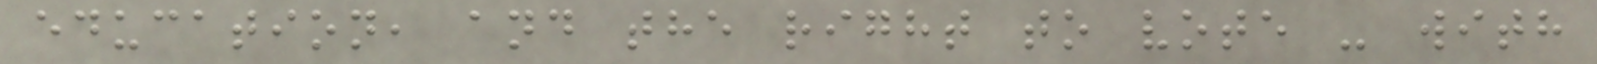education, and the right to vote - with
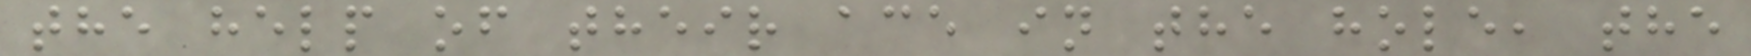the help of their ace in the hole, the
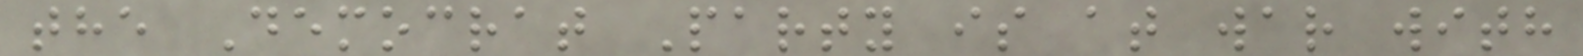the Democrat Party is at war with
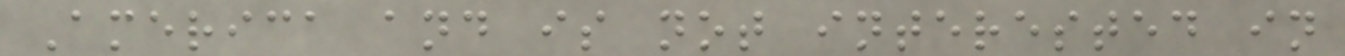America and is not interested in
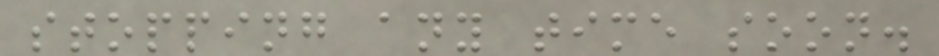stopping any time soon.
